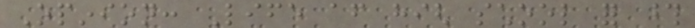Opinion: Life after high school for those
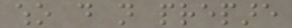who do not prepare
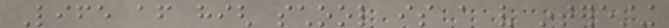Life after high school is a very interesting
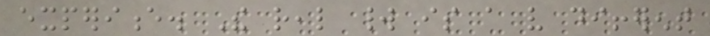experience. The real world is a very different
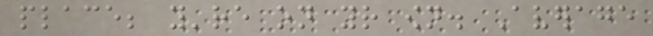place; you're on your own. Average
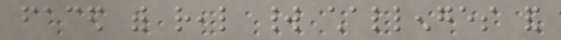faced with real world challenges and
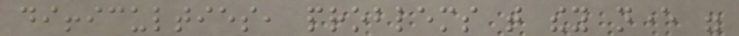difficulties, problems that they never were
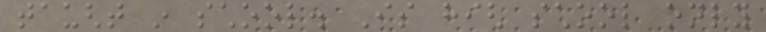taught in school. Is high school only
